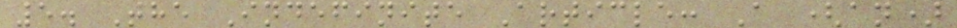5. The Indefinite Article: A (an)
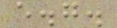e.g.
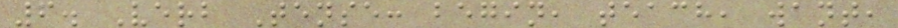6. Verb Tense: begin, teach, want,
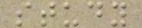study
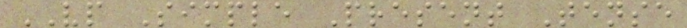VP Simple Present Tense
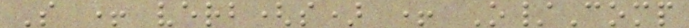S + verb(s) + O/Comp
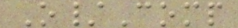O/Comp
